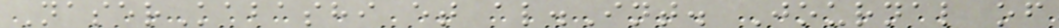NaserKabashi et al.Int. Journal of
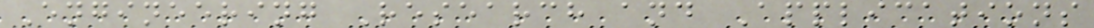Engineering Research and Applications
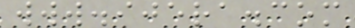www.ijera.com
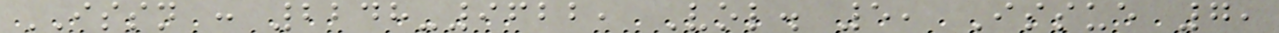ISSN : 2248-9622, Vol. 5, Issue 7,
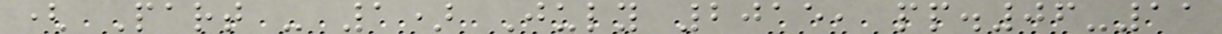( Part - 1) July 2015, pp.06-11
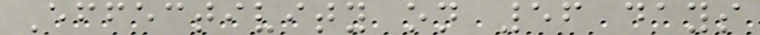Effectivity on 56 days
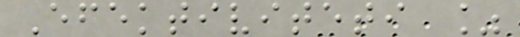Efektiviteti %
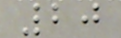20
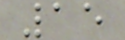15
